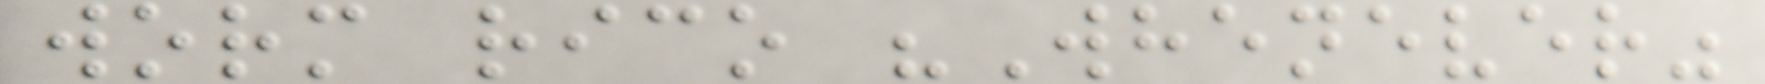worm rico "Whenever"
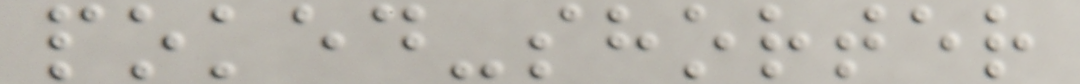poked-shorter
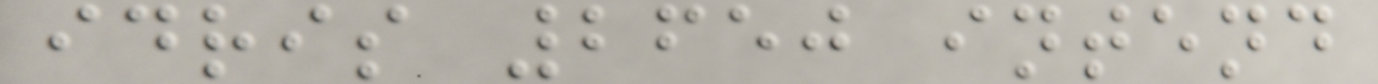idris 2650 intend
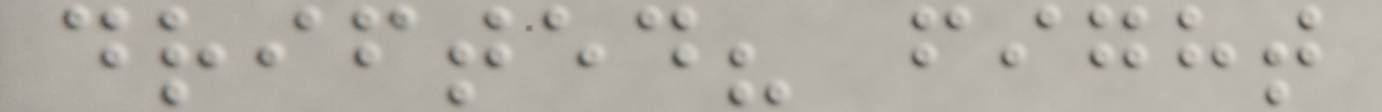drifted? fight
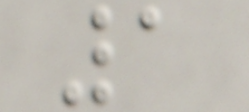1
